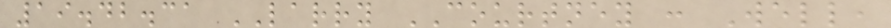19.42.31 LARRY COURTNEY : Well,
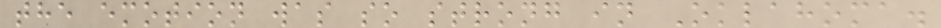the emotion was so strong in Oklahoma.
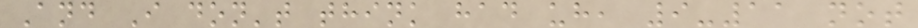And I don't think had uh, 9-11 not
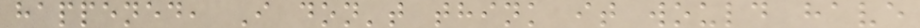happened, I don't think it would have
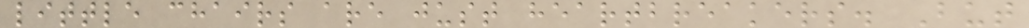little chairs are just heartbreakers. But
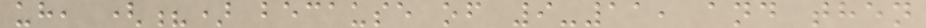uh, (?) because of 9-11, and then
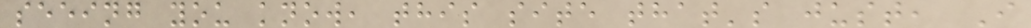seeing you know, this site that's just, I
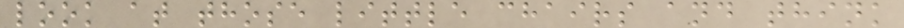look at those little chairs and think
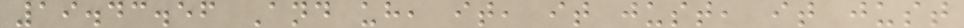19.43.56 And uh, it, it just, it just
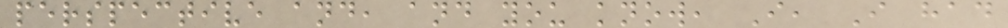perspective and, and you know, I, I had
